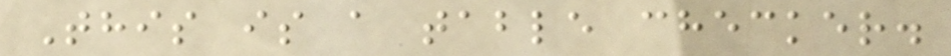This is a table checker.
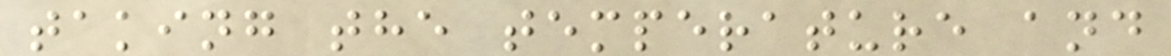taking the temperature and
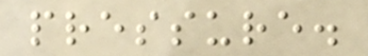pressure.
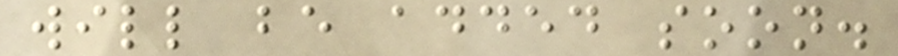will be added soon.
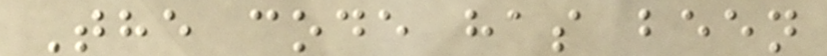The code has been
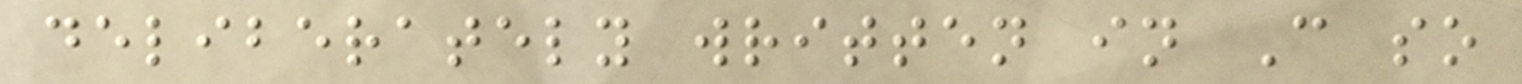deliberately written in C so
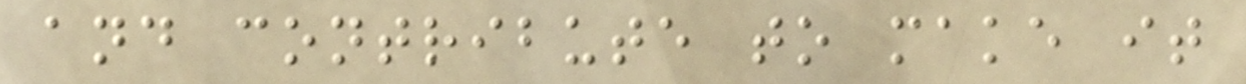and contribute to make it
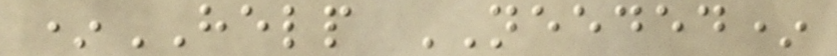*HELP NEEDED*
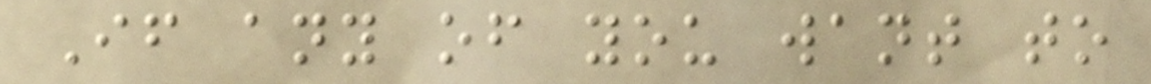If any of you want to
